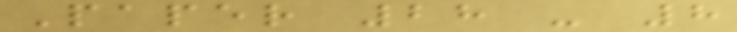Paper 28 - 8
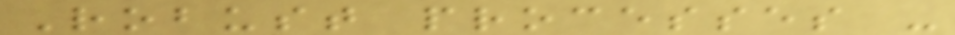Robust processes -
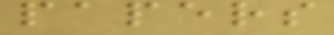papers
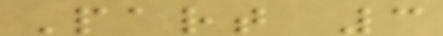Part 3
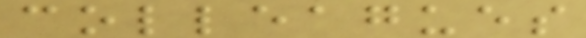colleagues
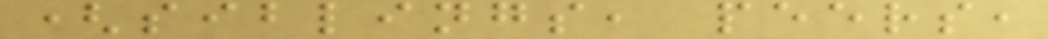(siblings, peers,
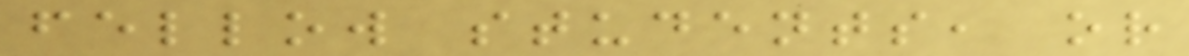fellow students, or
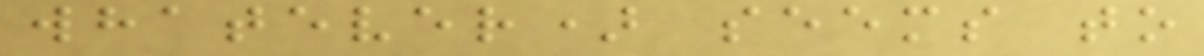whatever) seems to
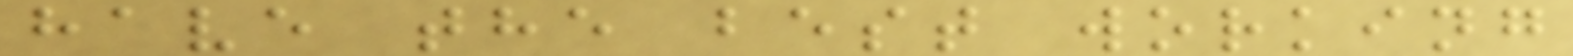have the best working
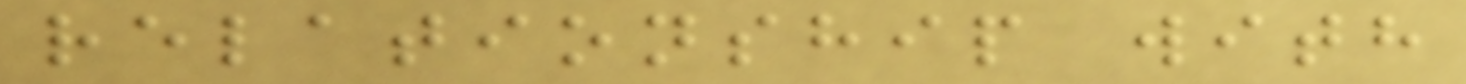relationship with
